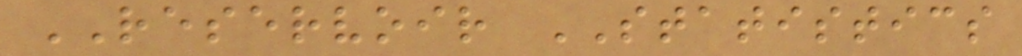RESERVOIR STATISTICS
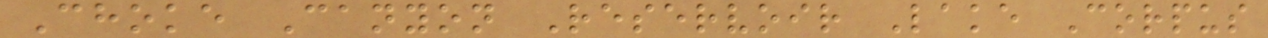Choke Canyon Reservoir Lake Corpus
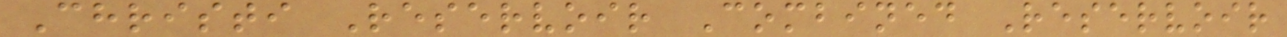Christi Reservoir Combined Reservoir
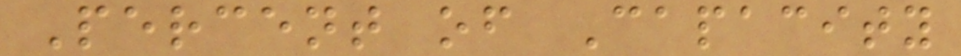Percent of Capacity
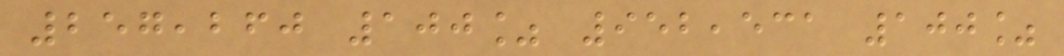257,260 100% 952,531 100%
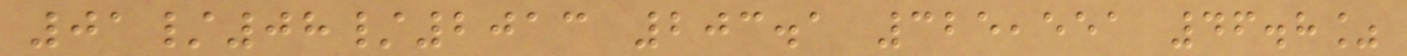01/08/2013 203.1 325,551 46.8%
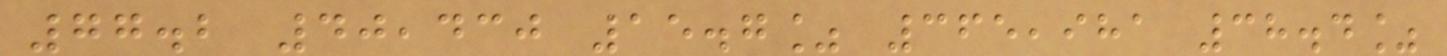77.2 40,430 15.7% 365,981 38.4%
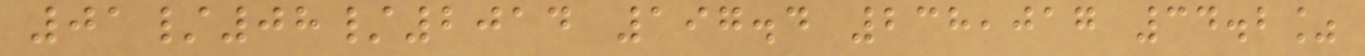01/08/2014 197.4 238,017 34.2%
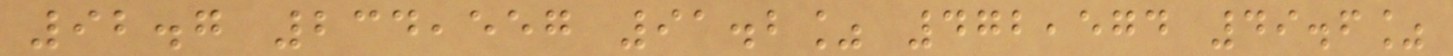92.7 234,557 91.2% 472,574 49.6%
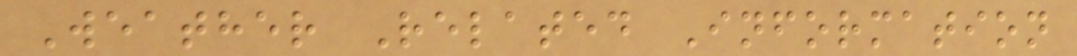Weather Related Information
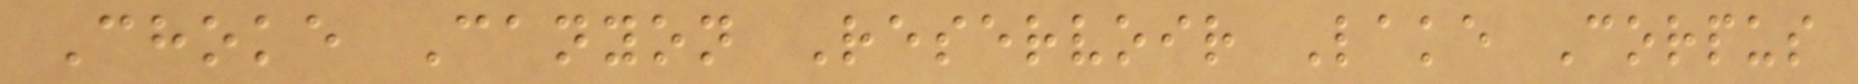Choke Canyon Reservoir Lake Corpus
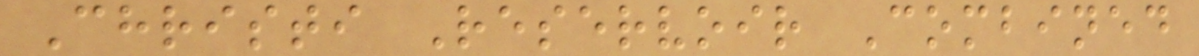Christi Reservoir Combined
